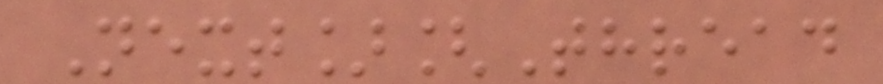Next][Thread
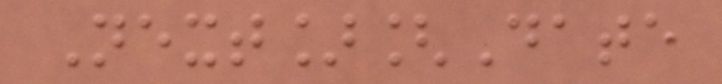Next][Date
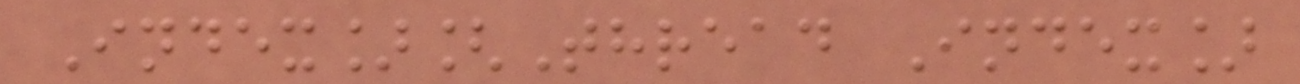Index][Thread Index]
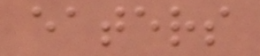eaters
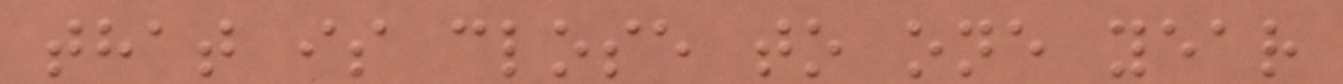that is close to one year
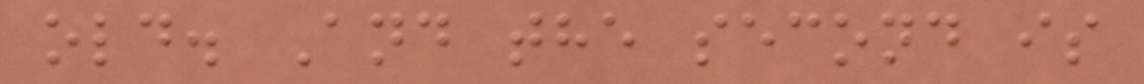old. And the second is
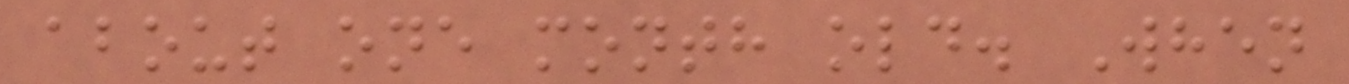about one month old. When
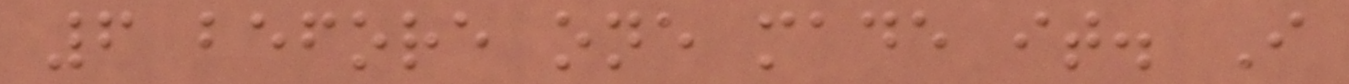6 before one made it. I
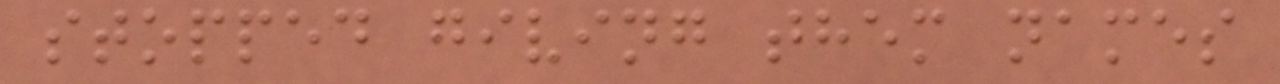stopped giving them names
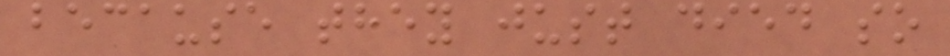because they just died so
